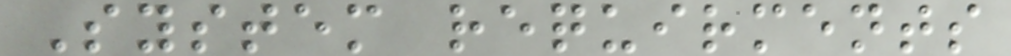System requirments
